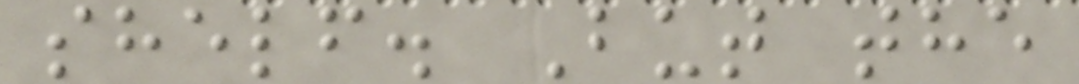shelf. But the
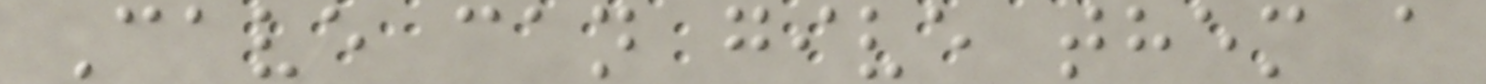Cave can give them a
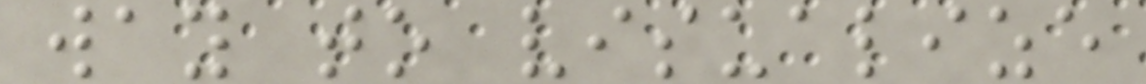way to visualize
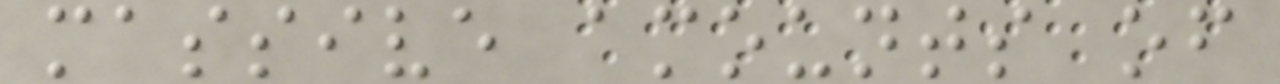massive amounts of
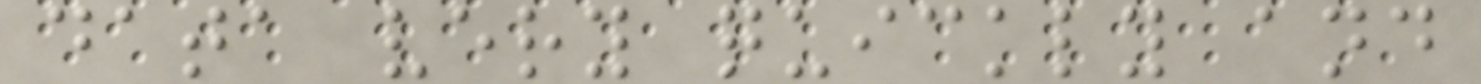data very quickly and
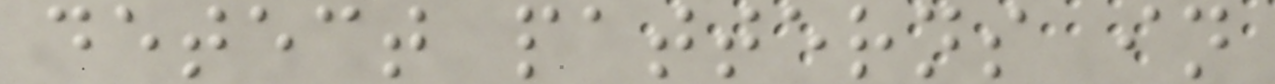detect patterns in
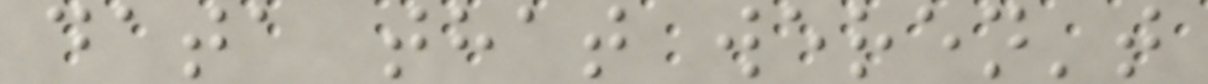data that weren't
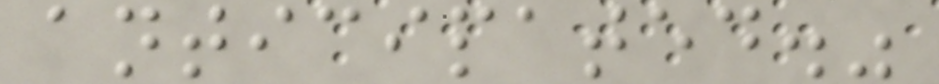anticipated."
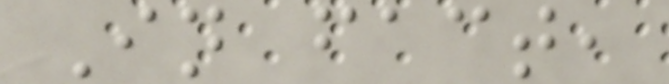In fact,
